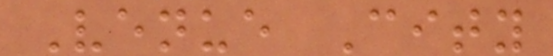Venue City
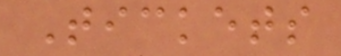Tickets
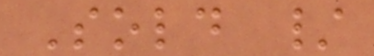Sold /
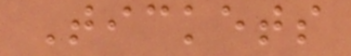Tickets
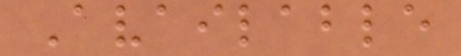Available
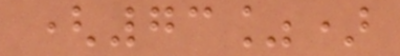(73%)
